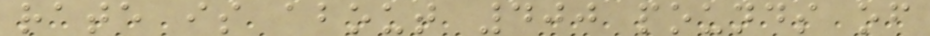rate is about 400 pounds of
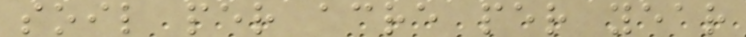soil per acre per year
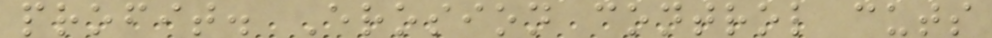profit. Erosion control cuts
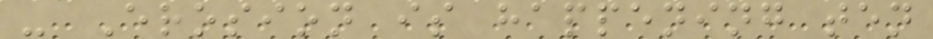- Erosion is happening ten
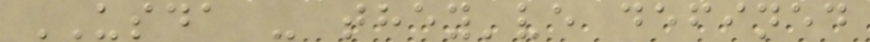USDA - they've defined
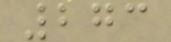273
